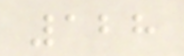128
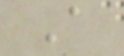A
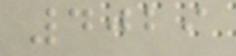4029
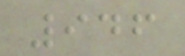946
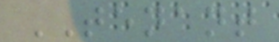TENANT
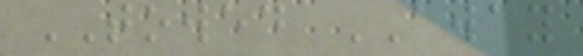TOWED AWAY
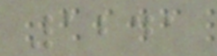1241
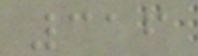316
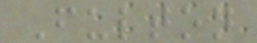Fulton
